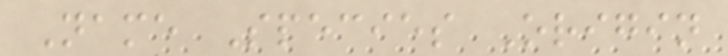Name Species Origin
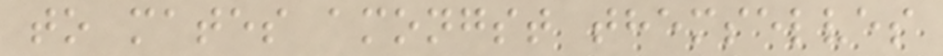to mates amongst themselves
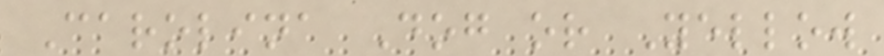Carolina Dog or Yellow
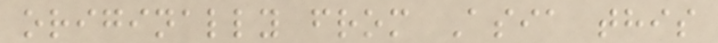originally from Asia this
